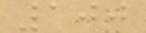100
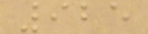925
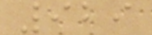929
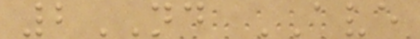2ND AVE
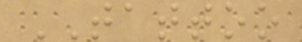TATTOO
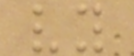vy
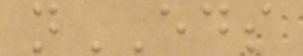nEDS
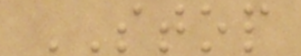STOP
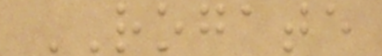ROGATE
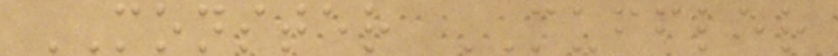MONSTER MUFFLER
